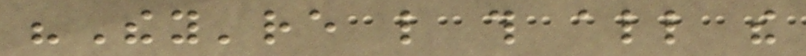"They're like this all the
